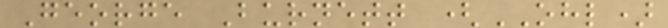George Burnett (OHL)
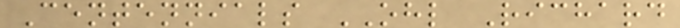Centennials OHL Richard
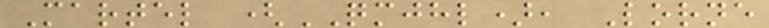Martel (QMJHL), Lorne
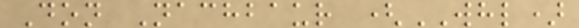Don Nachbaur (WHL)
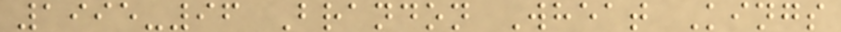1995-96 Brandon Wheat Kings
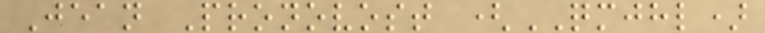Jean Pronovost (QMJHL)
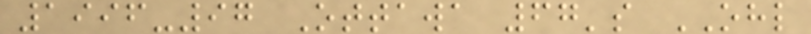1996-97 Ottawa 67's OHL
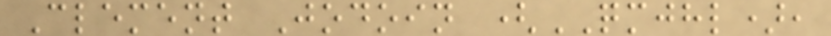Clement Jodoin (QMJHL),
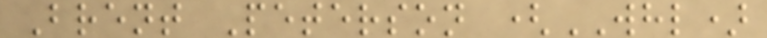Brent Peterson (WHL)
